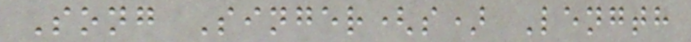Song Singer(s) Length
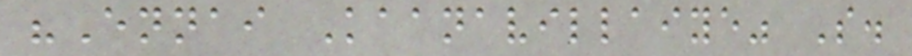"Ennai Kaanavillaiye" S.
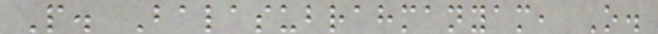P. Balasubrahmanyam, O.
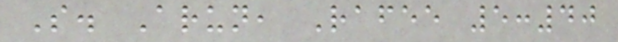S. Arun, Rafee 5:40
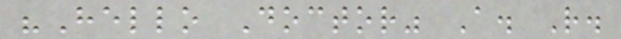"Hello Doctor" A. R.
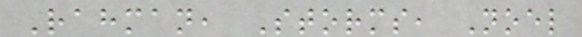Rahman, Storms, Noel
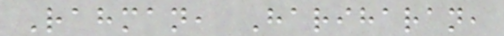Rahman, Hariharan,
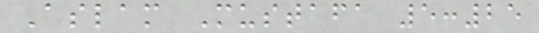Aslam Mustafa 5:25
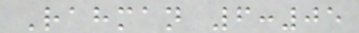Rahman 6:05
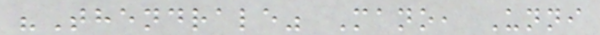"Thendrale" Mano, Unni
